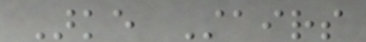Arke Stairs
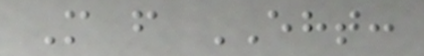More from EHT:
